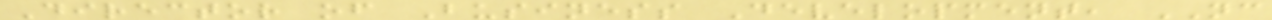Director of Business Development, NC
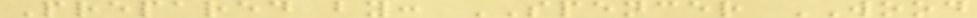Prepared by: SPENCER WOOD
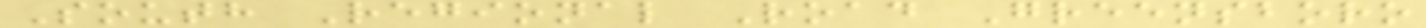South Regional Road Greensboro
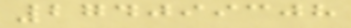274099308
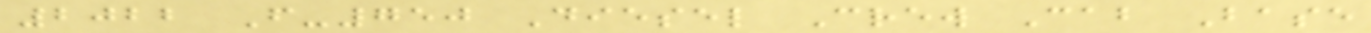2022 F-750 Diesel Crew Cab Base
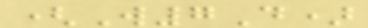(W7D)
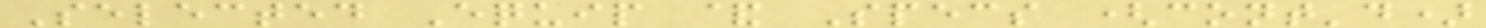Selected Equip & Specs (cont'd)
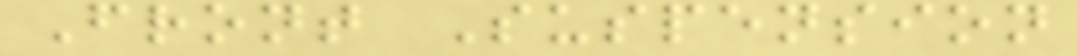Front Suspension
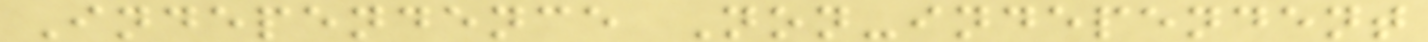Independence Non-independent
